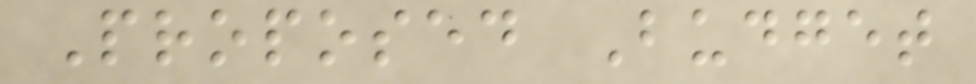Proposed Budget
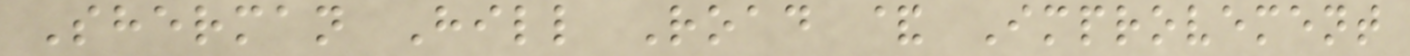Sherman Hill Road & Improvement
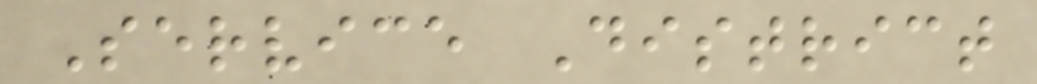Service District
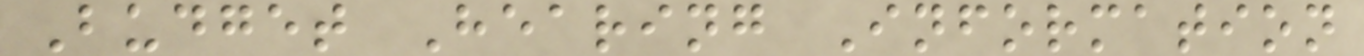Budget Hearing Information
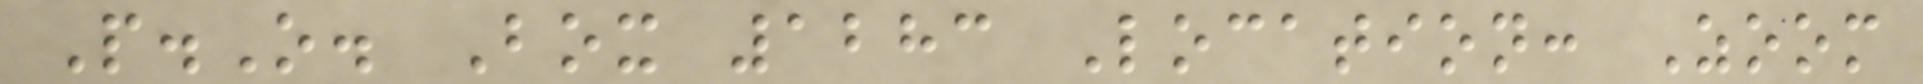P.O. Box 1283 Location: Zoom
